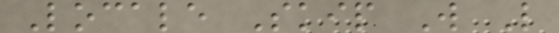Locale Skip W L
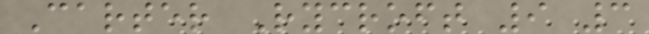Carter Rycroft 9 3
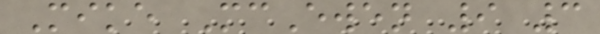Mike McEwen 9 3
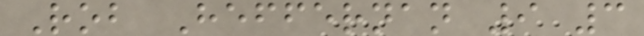Rob Heffernan 9 3
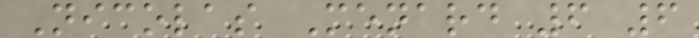Nicolas Menard 6 6
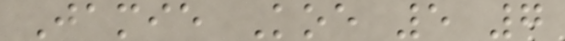Jamie Koe 5 7
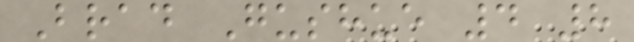Brad Gushue 4 8
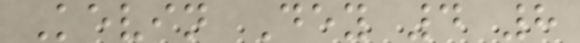Kevin Dey 4 8
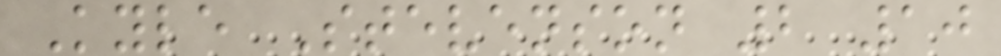Kyle Stevenson 2 10
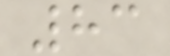83
